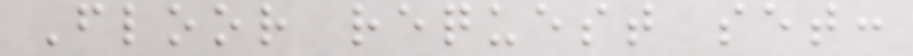Floor request set:
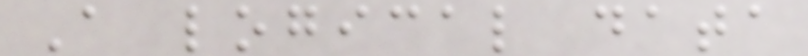A logical data
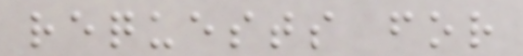requests for
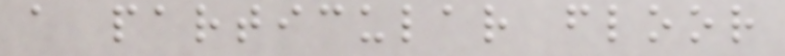a particular floor
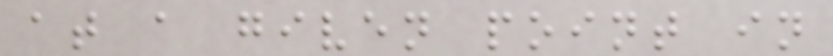at a given point in
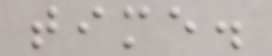time.
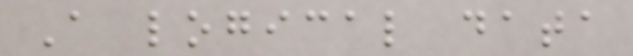A logical data
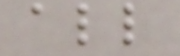all
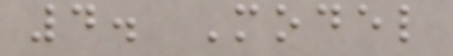4. Model
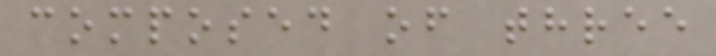composed of three
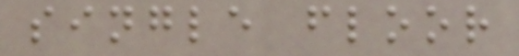single floor
